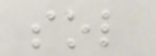sol
